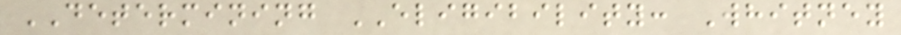DETERMINING ELIGIBILITY: Whitney
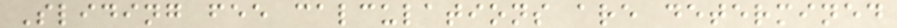Sliding fee calculations are determined
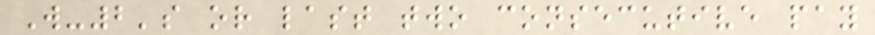W-2's or last two consecutive pay
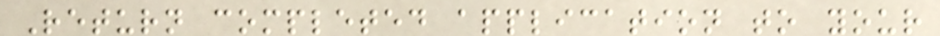Return completed application to your
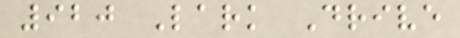920 Lark Drive
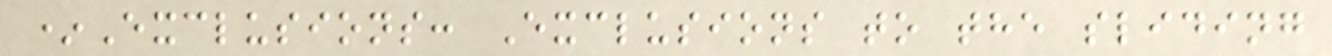*Exclusions: Exclusions to the sliding
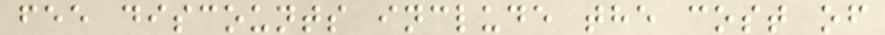fee discounts include the cost of
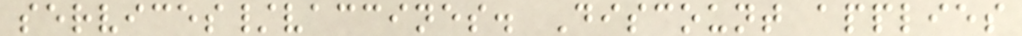services/vaccines. Discount applies
